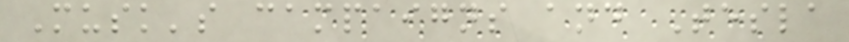Musk's campaigns and Tesla
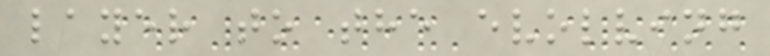layer to the evolving
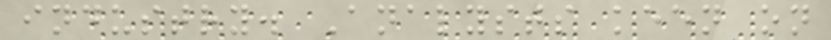industry. Analysts keen on
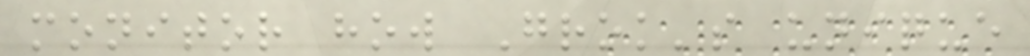monitor how Grok's unique
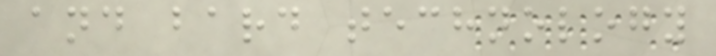and bard technology
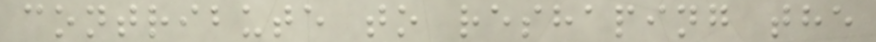contribute to reshaping the
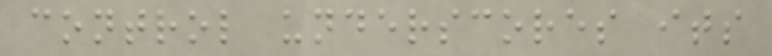control underscores its
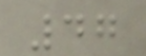47
